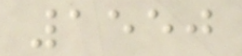1550
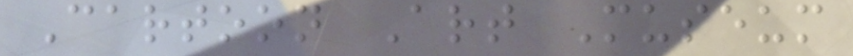Cartoon Art Museum
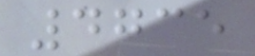4735
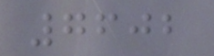7602
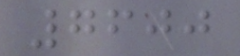7600
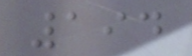194
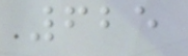625
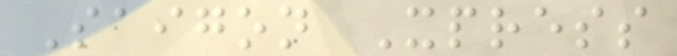Saigon Xpress
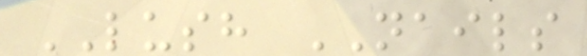LUSH NAILS
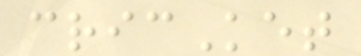cricKet
